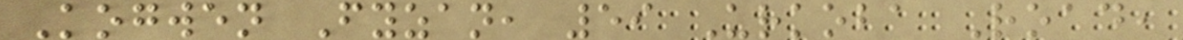Kogwen Fyzan, 59 Urkoba Road,
